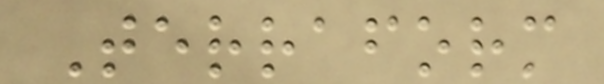Terraform
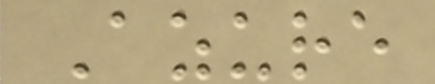Azure
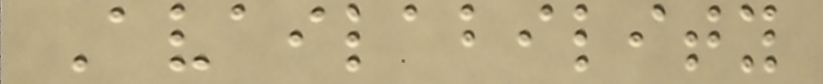Availability
